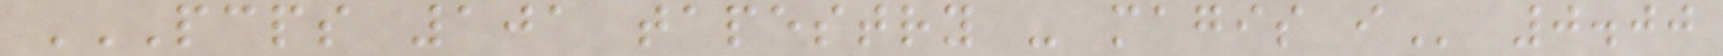PCPS 101 TAPESTRY - MAGIS I 0.00
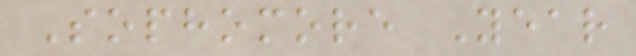Sophomore Year
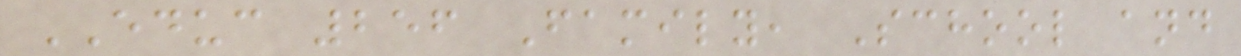EDUC 256 Family, School and
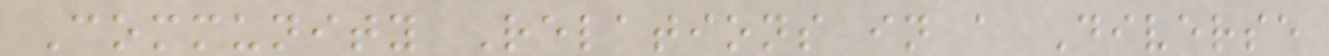Community Relations in a Diverse
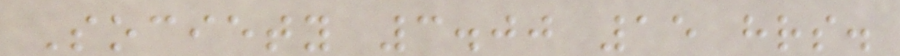Society 3.00 15 hrs.
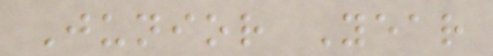Junior Year
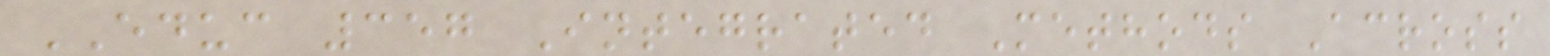EDUC 357 Integrated Methods Across
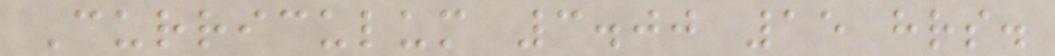Curriculum 3.00 15 hrs.
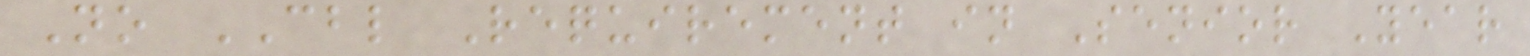No CBL Requirement in Senior Year
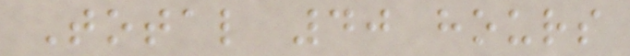Total 40 hours
